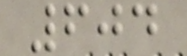604
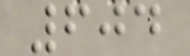604
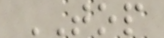TOP
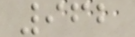962
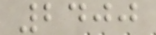2400
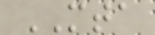MTA
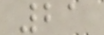21
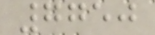7750
